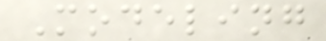Modeling
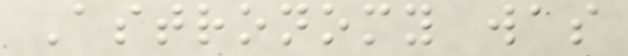Astronomy was
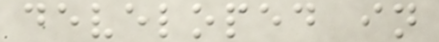developed in
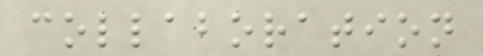collaboration
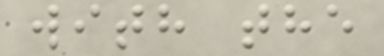with the
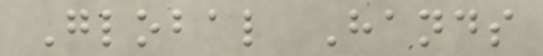Global Hands
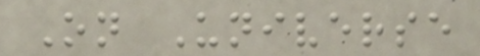On Universe
